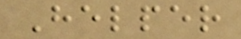Helper
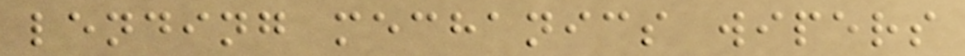lending mechanics wipers
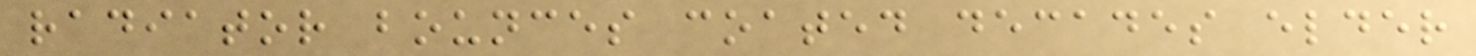radiator bounces coated decades elder
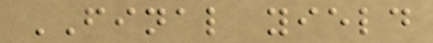FINAL yield
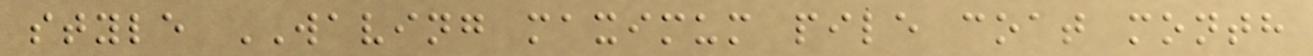style WAVING maximum pile coat month
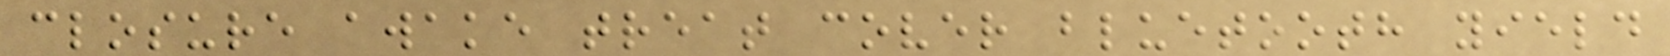closure awake treat cover bluetooth yield
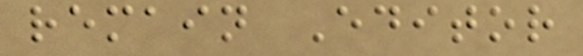remain Editor
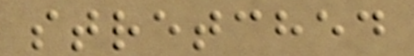stretched
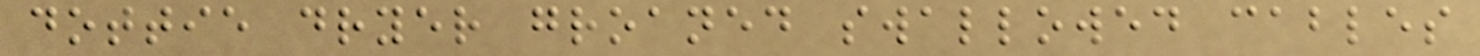dottie dryer groaned swallowed cables
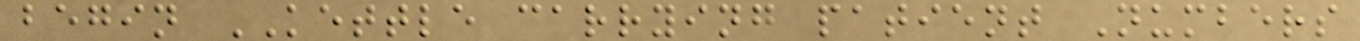begin KETTLE carrying patient Numbers
